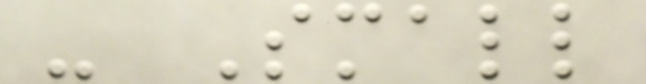- Small
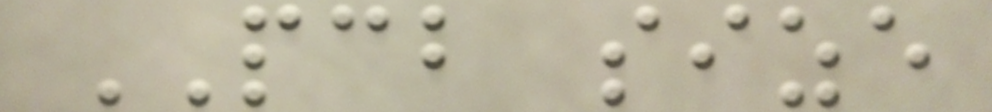PCB size
